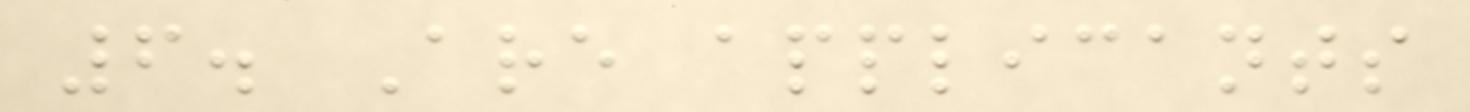6. Are applicants
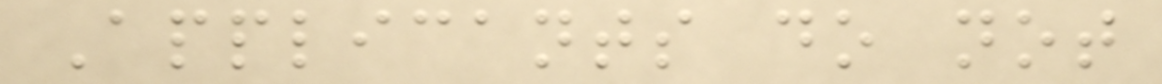Applicants do not
